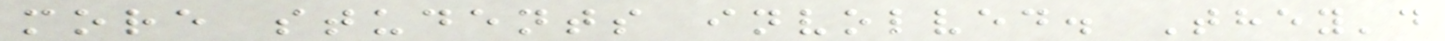more students involved. They'd
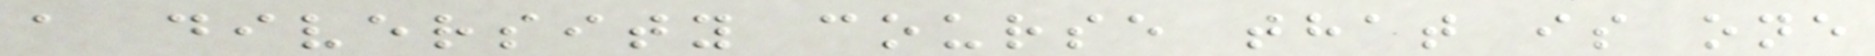a diversity course that is one
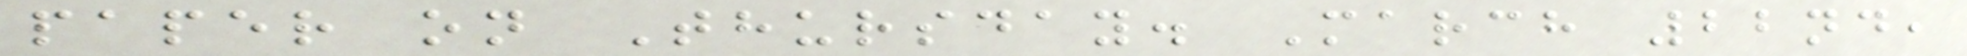paper on Thursday. March 22nd,
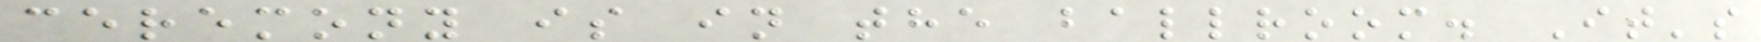ceremony is in the ballroom. It's
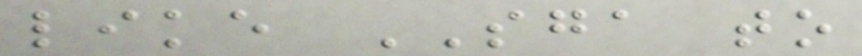like SGA to
